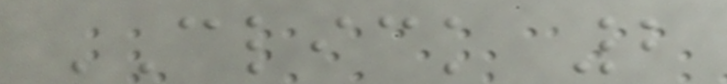CLICK 2
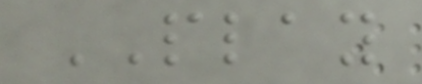PLAY
